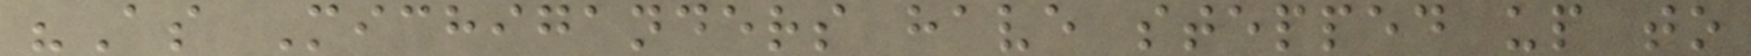"As Michiganders have stepped up to
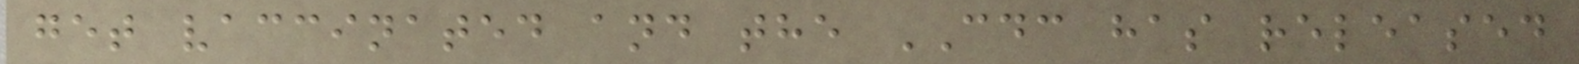get vaccinated and the CDC has released
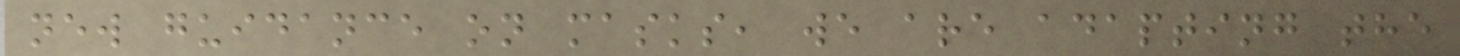new guidance on masks, we are adapting the
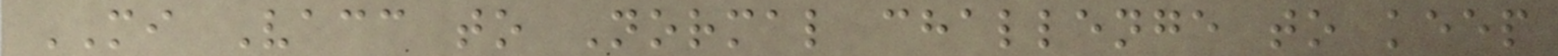MI Vacc to Normal challenge to keep
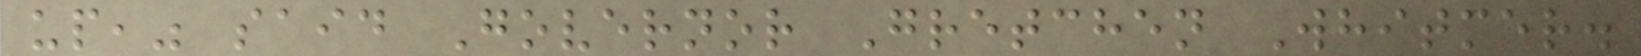up," said Governor Gretchen Whitmer.
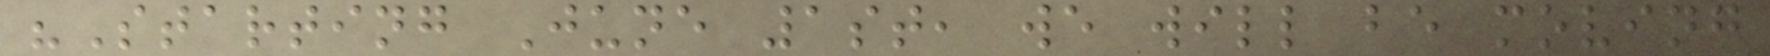"Starting June 1st, we will be moving
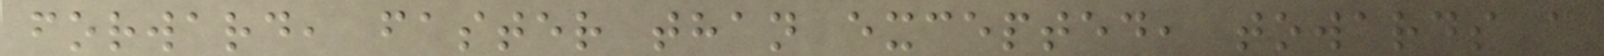forward, faster than excepted, towards a
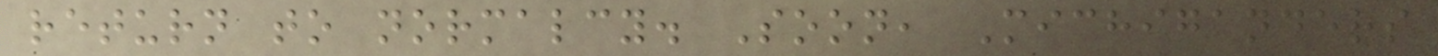return to normalcy. Soon, Michiganders
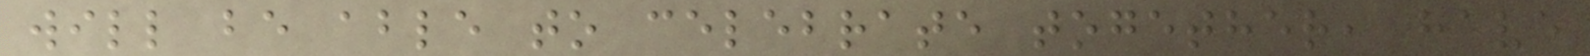will be able to celebrate together, have
